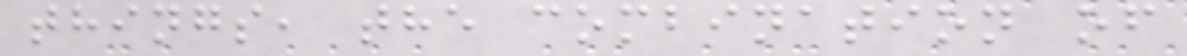things, the combination of
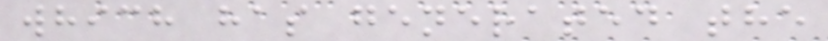which has generated the
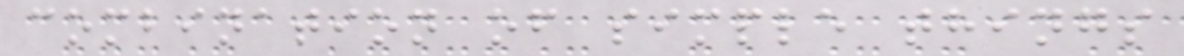combination of simple things
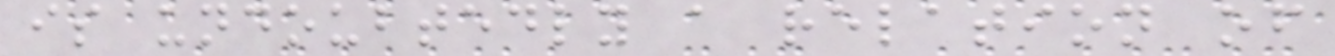is undoubtedly a relation of
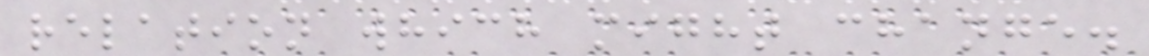relation which might change.
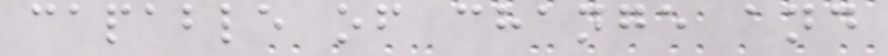capable of change and
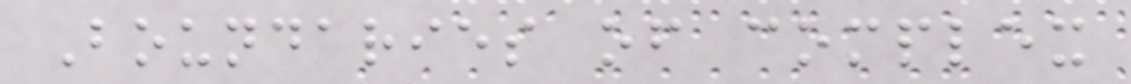Boundaries of complex
